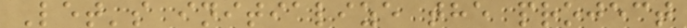Let's initialize the project
